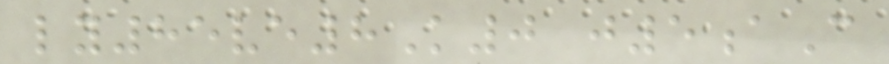ly85ve8K0 j5aC
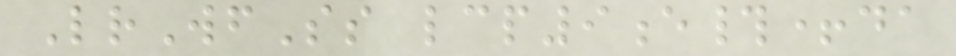LrWfSs lcp9e#+da
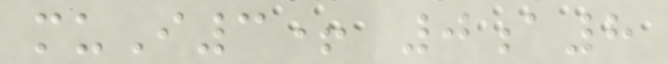muI3+ 0a8
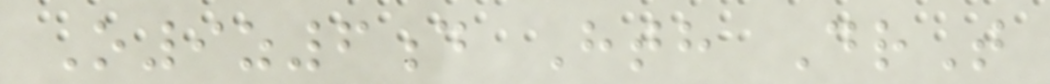O9z6d Hth DrT
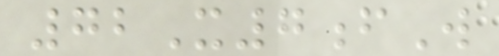72X7fW
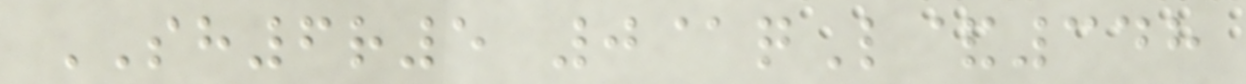SH6r5 0@qL&348
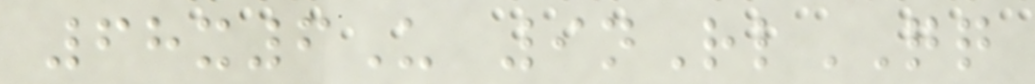68x6U 9nRlQQ
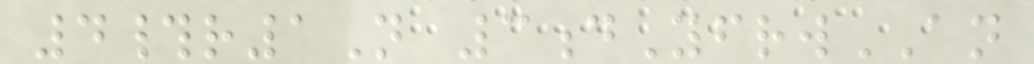4#r1N 3dYfrwAN
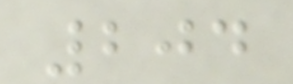204
